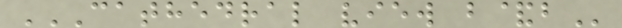CATHEDRAL VIEW B&B
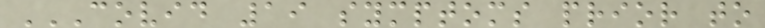COVID 19 SYMPTOMS PRIOR TO
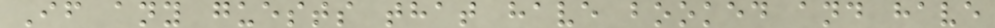If any guests that have booked and have
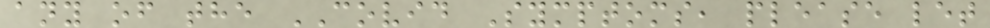any of the COVID Symptoms, please let
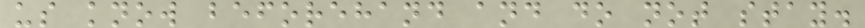us know beforehand and do not stay.
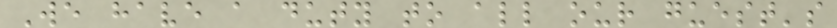We have a duty to all our guest's
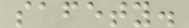safety.
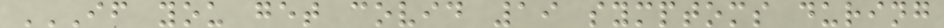IF YOU GET COVID 19 SYMPTOMS DURING
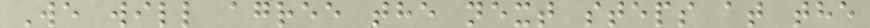We will agree the next steps at the
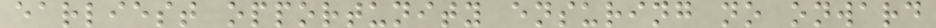earliest opportunity ensuring no onward
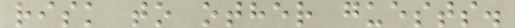risk to other guests.
